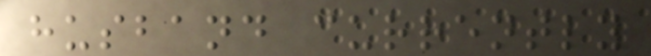husband currently
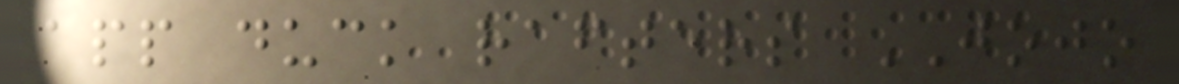app duck rafters JOJO
